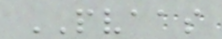PVAAS
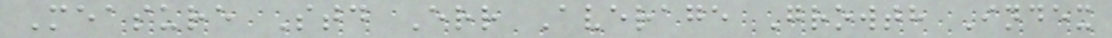Measure Std Err Average Growth Index
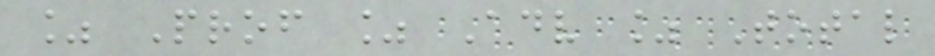% Prof % Adv % Total
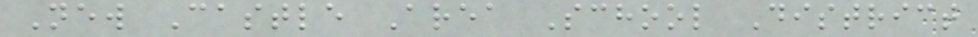New Castle Area School District
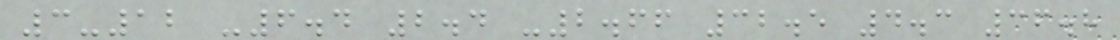3-12 -6.4 2.4 -2.66 32.5 4.3 36.8
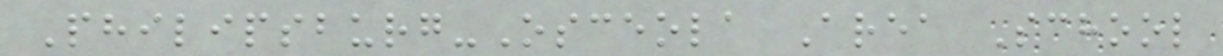Philipsburg-Osceola Area School
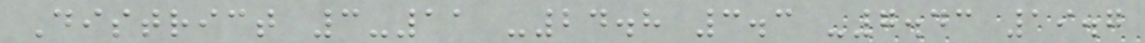District 3-11 -24.8 3.3 -7.43 19.7
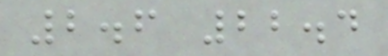2.6 22.4
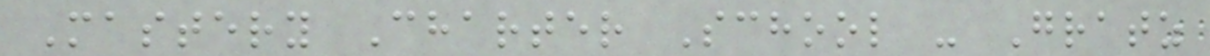Mastery Charter School - Gratz
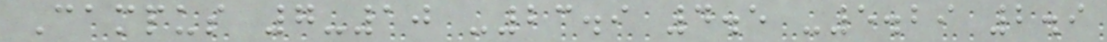Campus 7-10 -23.9 4.5 -5.29 2.9
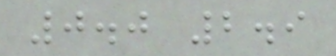0.0 2.9
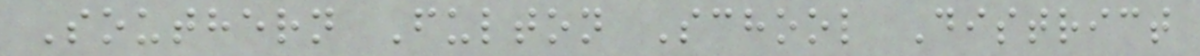Southern Fulton School District
